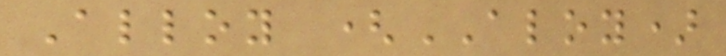Alloy (ALOY)
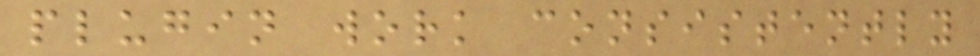plugin work consistently
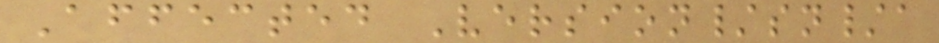Affected Version/sn/a
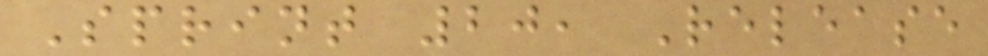Sprint 20, Release
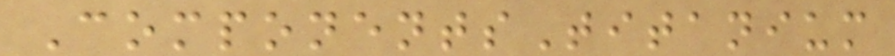ComponentsTitanium
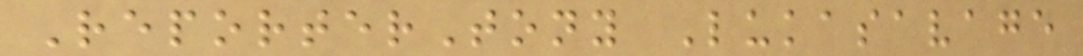ReporterTony Lukasavage
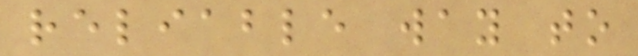reliable way to
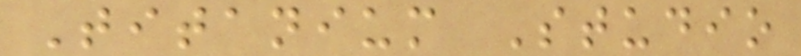Titanium Studio
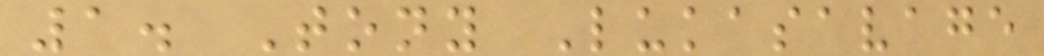1. Tony Lukasavage
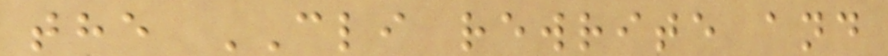the CLI rewrite and
